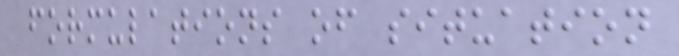formulations of situation
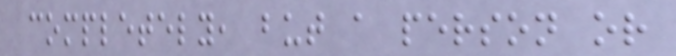completely, but a person or
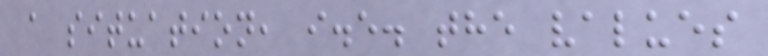a situation, i.e. the values
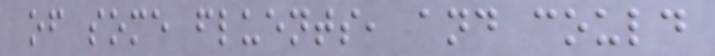of some fluents, and could
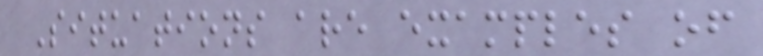Situations are examples of
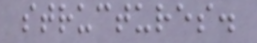structures.
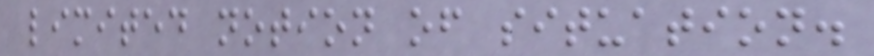limited notion of situation.
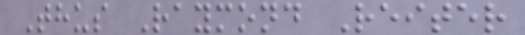Thus Raymond Reiter
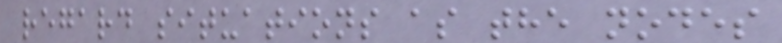regard situations as the nodes
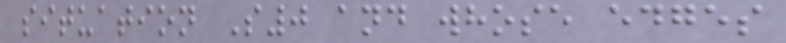situation S0 and whose edges
